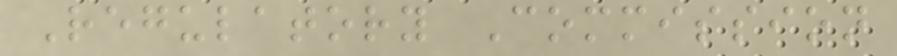Regulatory Commission
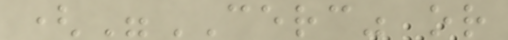("CERC" or
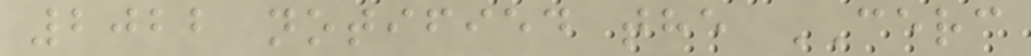2022 notified the CERC
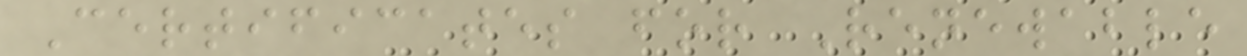Certificates for Renewable
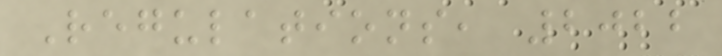Regulations, 2022
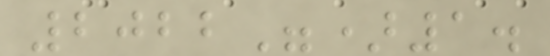2022")1.
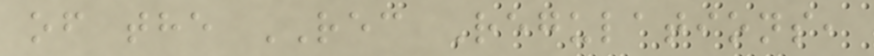of the REC Regulations,
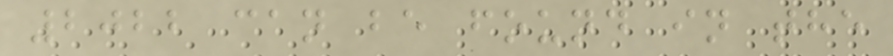2022 can be found in the
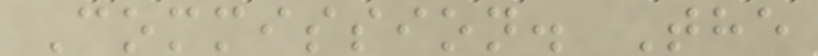Commission. The
